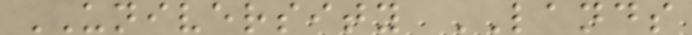UNIVERSITY LANDS
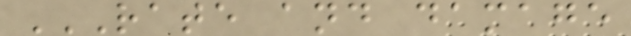RATE AND DAMAGE
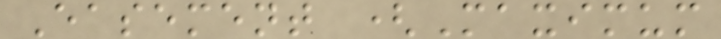Easement (Maximum
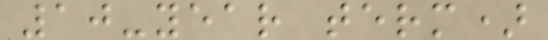10-year term)
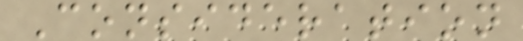Consideration
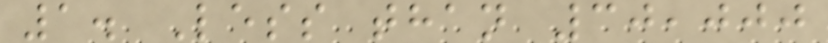1. Less than 30,000
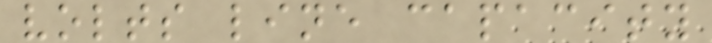volts line capacity
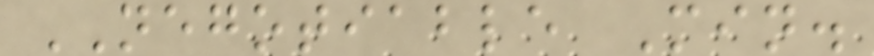NEGOTIABLE Min.
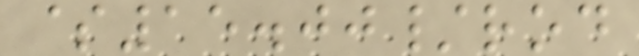$15.00/rod
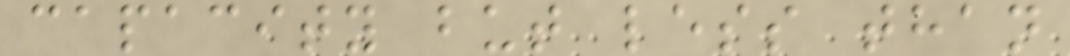capacity but less than
